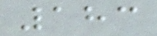183
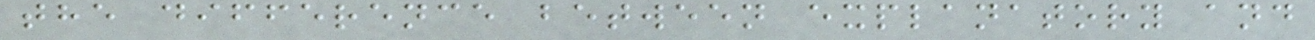the difference between explanatory and
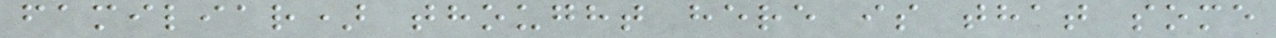familiar) thought here is that some
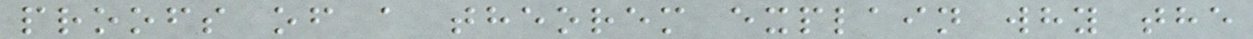proofs of a theorem explain why the
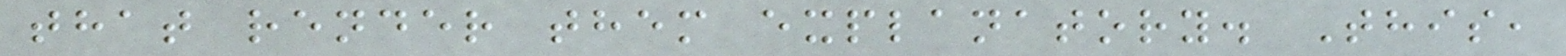that render them explanatory. This,
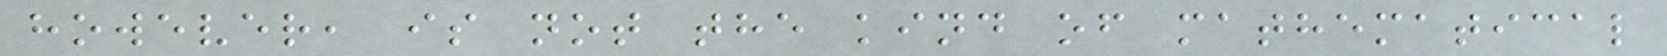however, is not the kind of mathematical
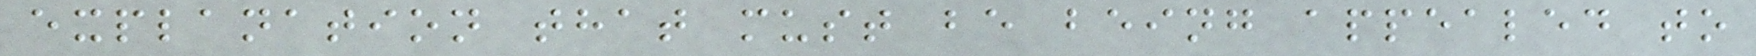explanation that must be being appealed to
